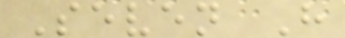Seven H
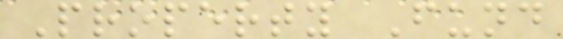Property Fund
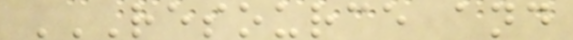RESOURCE AND
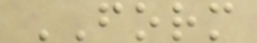FORM
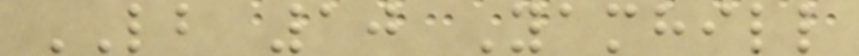LB 10 Yamhill
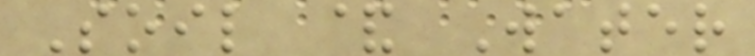Soil & Water
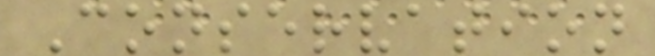Conservation
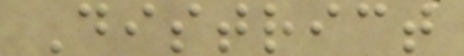District
